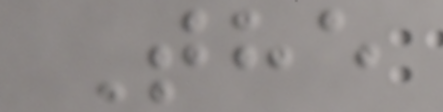The
